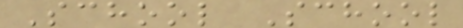School School
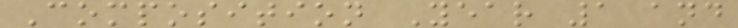Composition Year 1 and
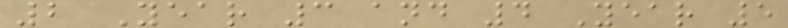2 Year 3 and 4 Year 5
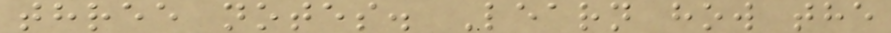three notes. Learn how the
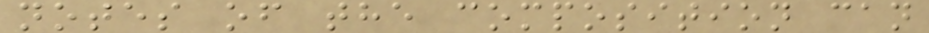notes of the composition can
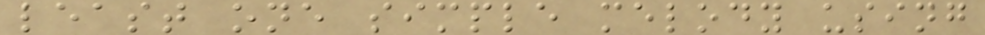least one simple melody using
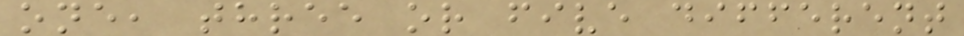one, three or five different
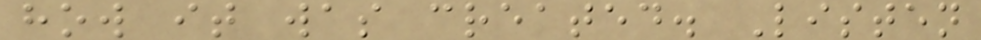how it was created. Listen
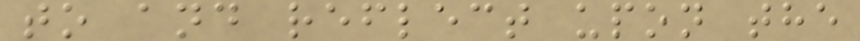to and reflect upon the
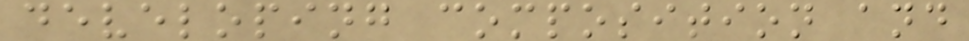developing composition and
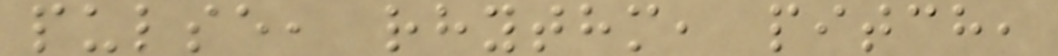pulse, rhythm, pitch,
